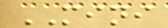MINI
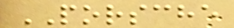PORSCHE
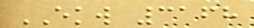EKW 3168
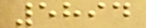5894
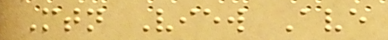Mtn View Ave
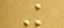K
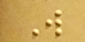W
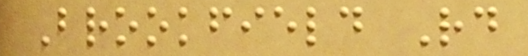Brookfield Rd
